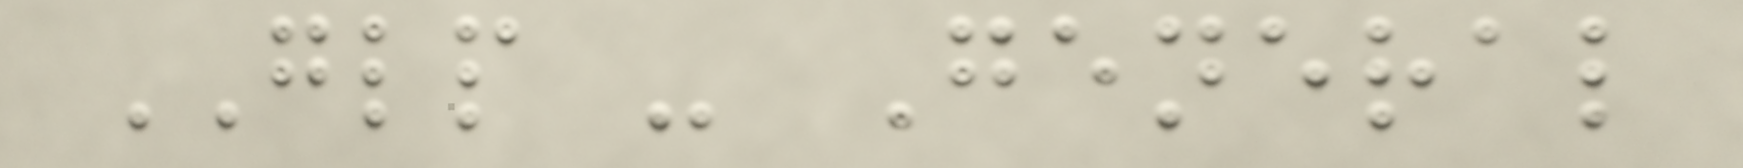GLP - General
